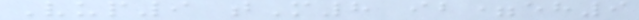Vup9 tM8 ib=eh9
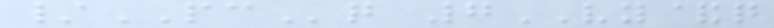/PCq 7VY&q
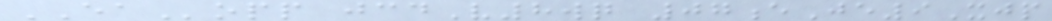EAopp jcdV8wq 07eJe9Xjp
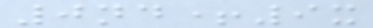0nd+9x
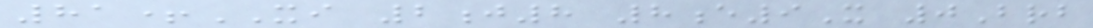81+XI 2j8 8e9X 0Brb
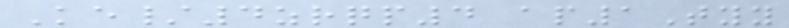Ke/4zrqp4 ap1Tyy
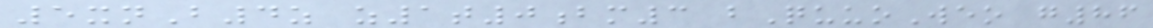5xnB4z z1t0bm3 bQuuoWeo g86
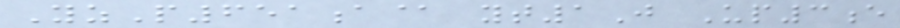YzP651a@ yt1J Up3e
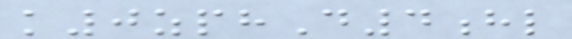k0zphD4hl
